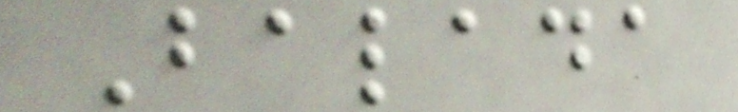Balada
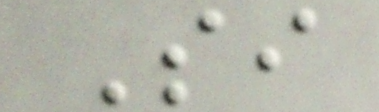Si
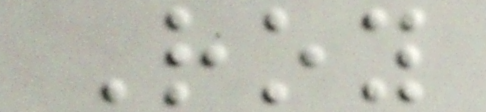Roy
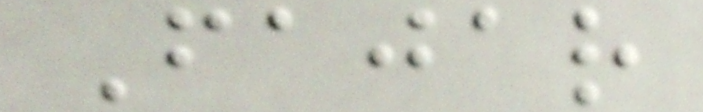Fajar
